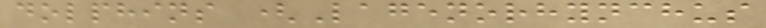dolphins (Lagenorhynchus
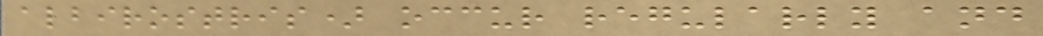albirostris) occur regularly and
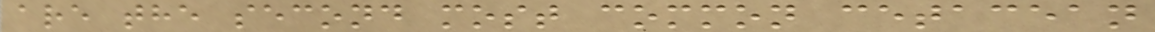are the second most common cetacean
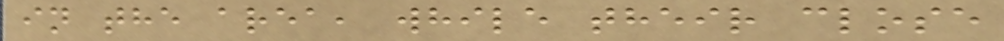in the area, while their close
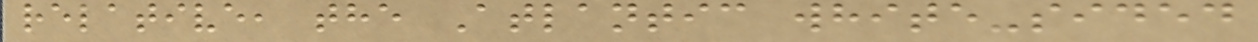relative, the Atlantic white-sided
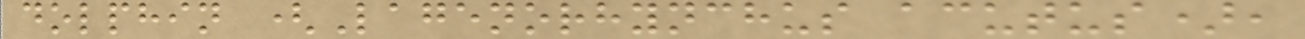dolphin (Lagenorhynchus acutus),
